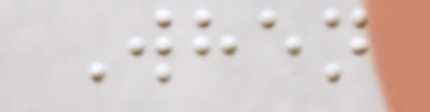When
